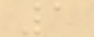1
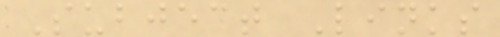Subject Links
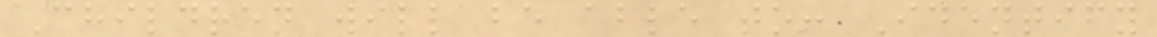Children will be able to: Identify
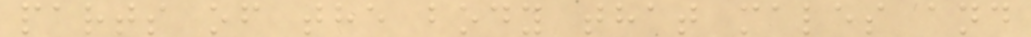parts of the body that males and
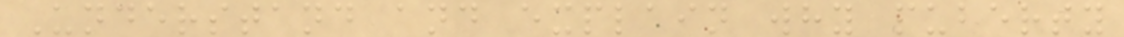Understand and explain why puberty
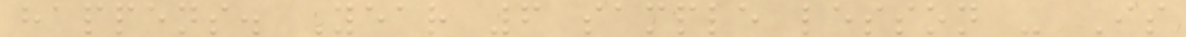happens. Year 6 sample lesson - Is
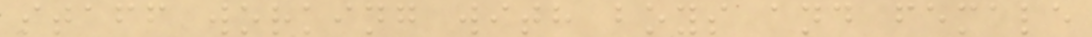staff working with boys and female
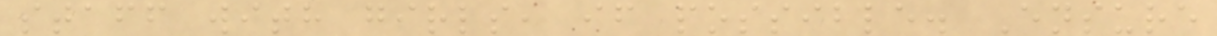staff with girls, if possible. Ensure
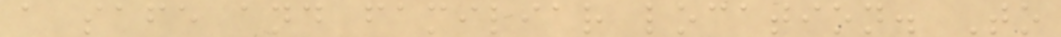a safe and familiar location. To
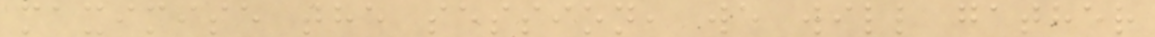maximise the session, we will gather
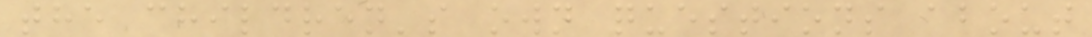the children's own questions about
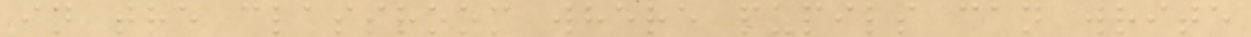in the classroom where pupils can write
